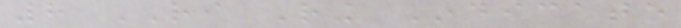8 RI Ring Indicate
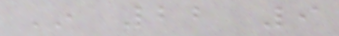In 22 9
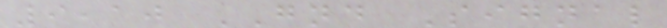9,10 GND Signal
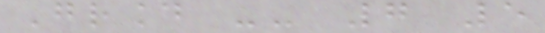Ground -- 7 5
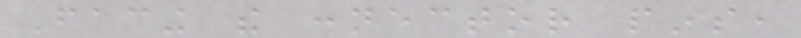Facing the connector pins,
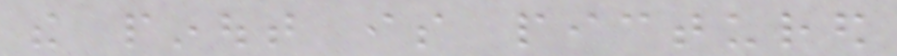the pinout is pictured
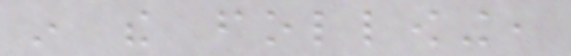in the following,
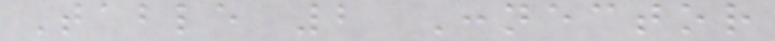Table 2 Connector
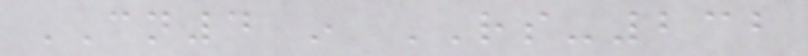CN4 in RS-232
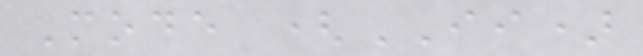Mode (II)
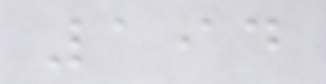194
